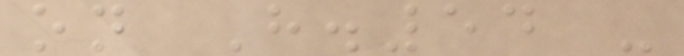on H.54 -
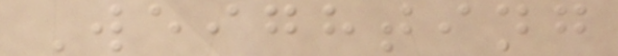Weighting
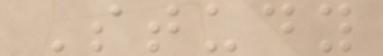Study
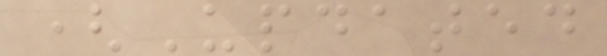(Updated
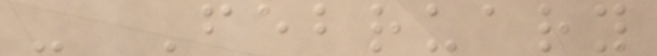- February
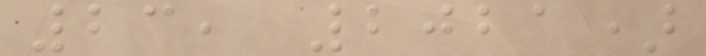23, 2021)
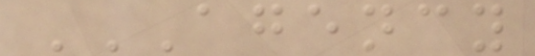AGENCY
